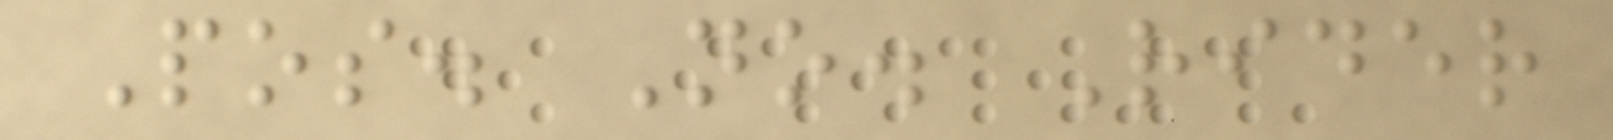Pos. No. Rider
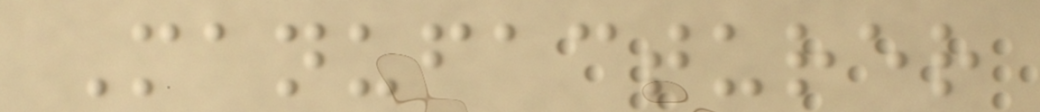Manufacturer
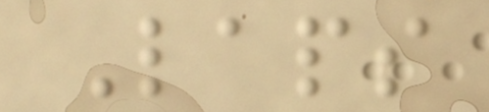Laps
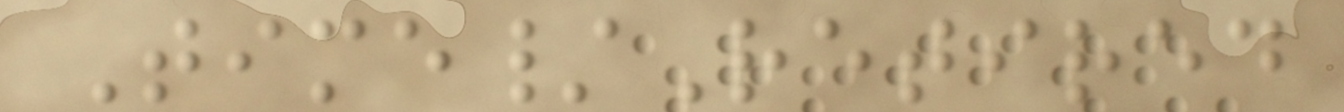Time/Retired
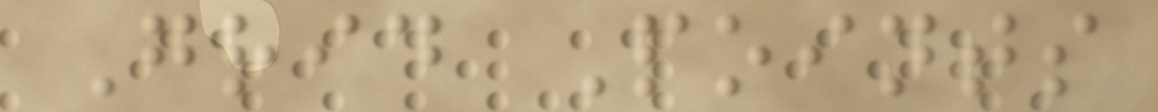Grid Points
